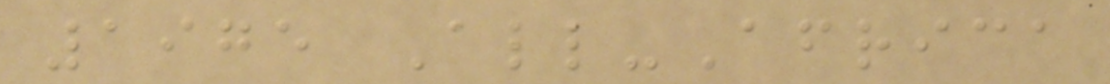1975 All-Africa
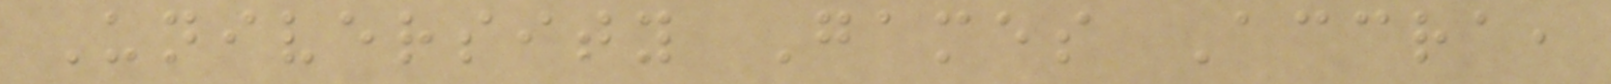University Games Accra,
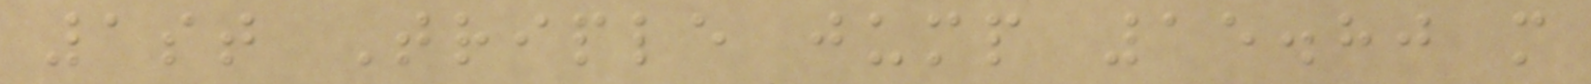1st Triple jump 15.80 m
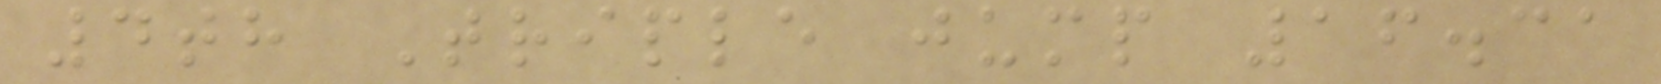4th Triple jump 16.31
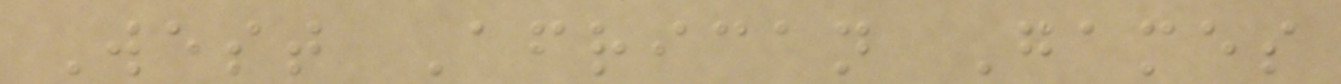West African Games
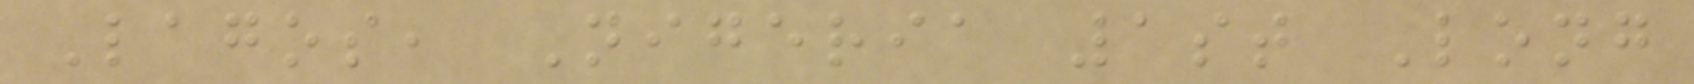Lagos, Nigeria 1st Long
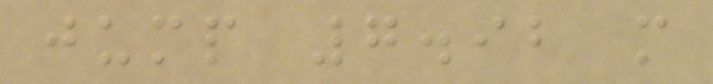jump 7.92 m
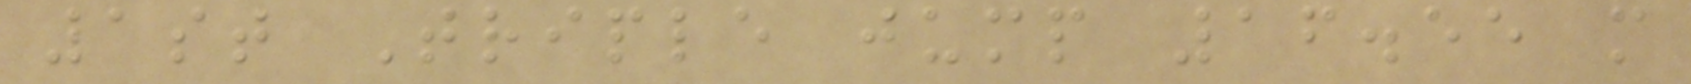1st Triple jump 16.55 m
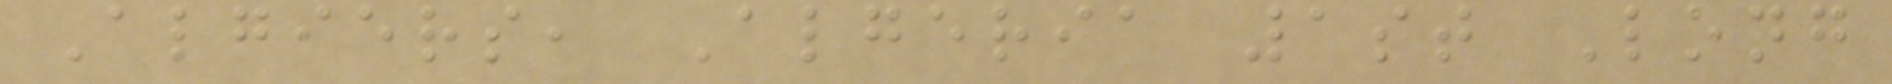Algiers, Algeria 1st Long
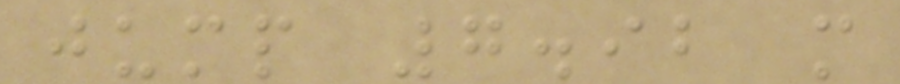jump 7.92 m
